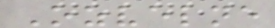Ozvelne
